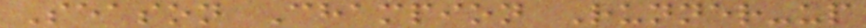Season Champion Runner-up
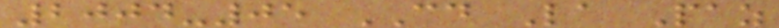2004-05 CD La Paz
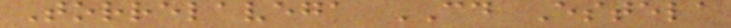Torrelavega CD Estela
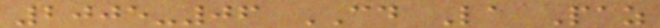2005-06 CD La Paz
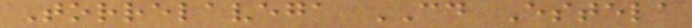Torrelavega CD Estela
